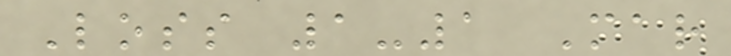Loss 1-1 Mar
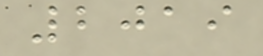2019
